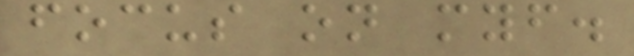focus on myself.
